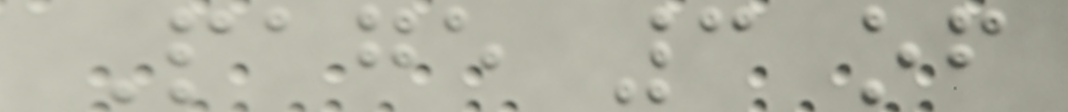Page 3 of
